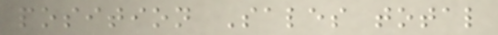position Sales total
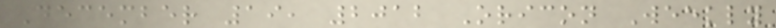December 19, 2012 Oricon Weekly
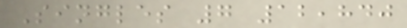Singles 7 12,840
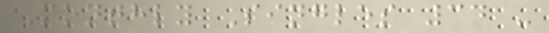Monthly Singles 34 -
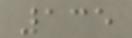135
